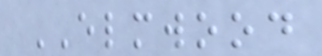ELMWOOD
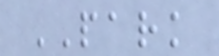PARK
